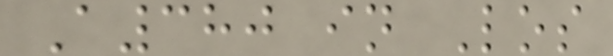A380 in Los
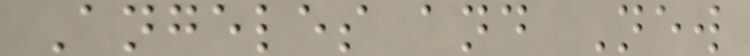Angeles and New
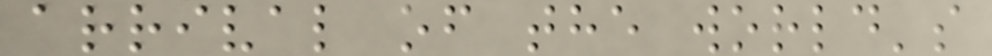arrival of the world's
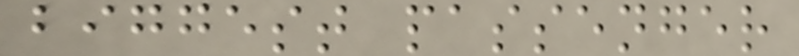biggest passenger
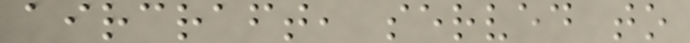aircraft, served to
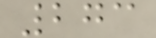273
